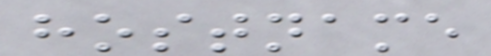hostname
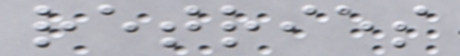retries
